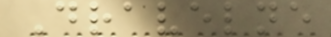Dravelne
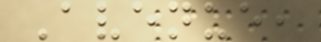Avenue,
